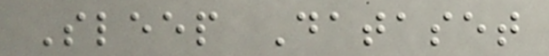Sleep Dataset
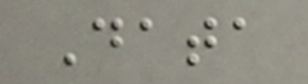Data
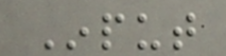Input
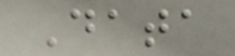Data
